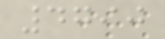4790
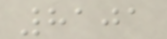8101
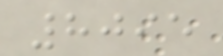8095
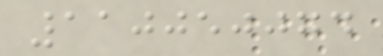110050074
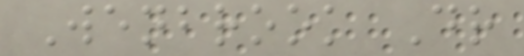Wenbrook Dr
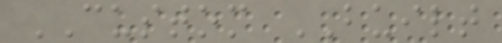CUSTOM BUILT
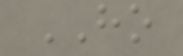HO
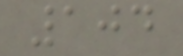104
